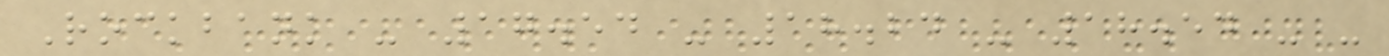Rockbank - 17.54 - 18.24 - 18.54 - -
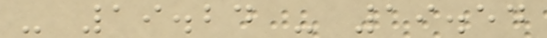- 19.24 - 19.54
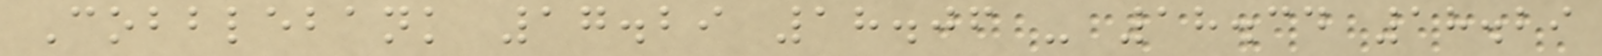Cobblebank 17.29 18.06 - 18.34 18.29
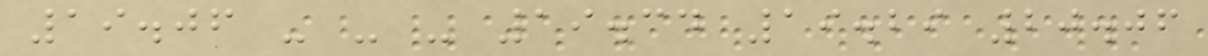19.06 - - - 19.34 19.29 20.06
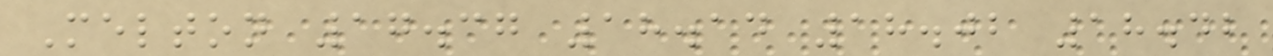Melton 17.37 18.14 18.02 18.42
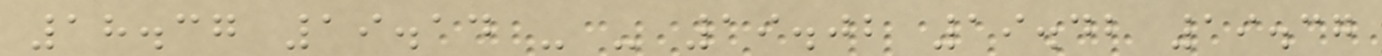18.37 19.14 - - 19.02 19.42 19.37
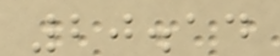20.14
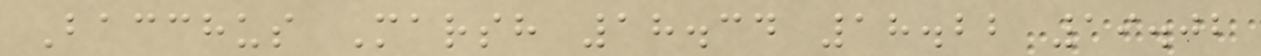Bacchus Marsh 18.34 18.22 19.02
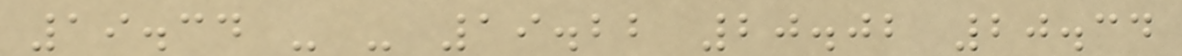19.34 - - 19.22 20.02 20.34
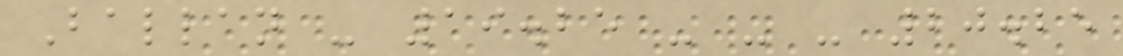Ballan - 19.25 - - - 20.25
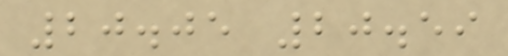20.05 20.59
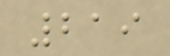219
